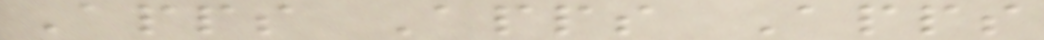Apps Apps Apps
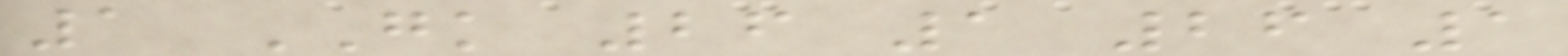1 GK 26 1 26 1
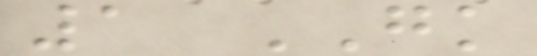1 GK
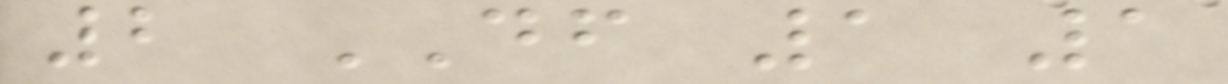2 DF 1 1
